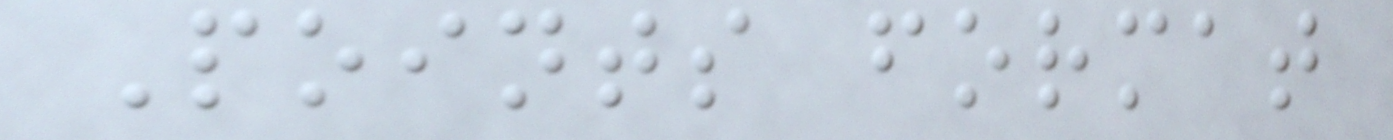Points format
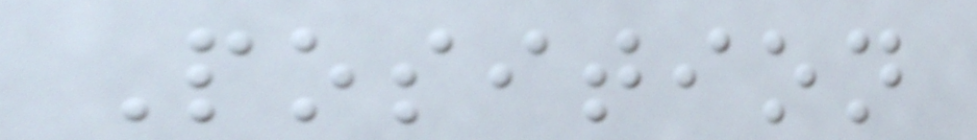Position
